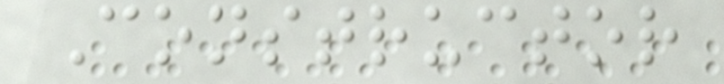Constructor
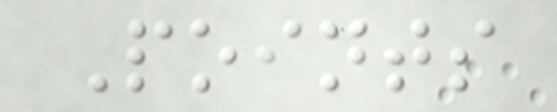Points
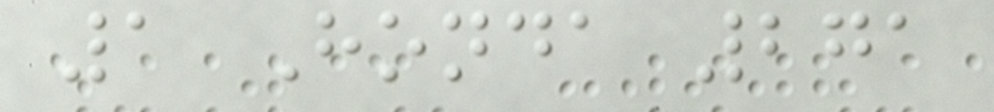1 Honda 271
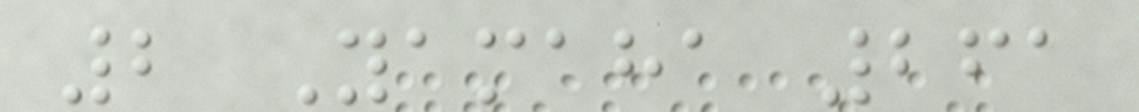2 Yamaha 261
